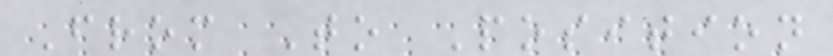From To Position
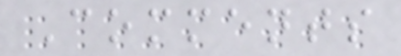Comments
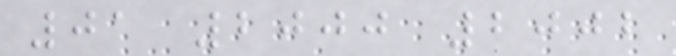01 2000 2002
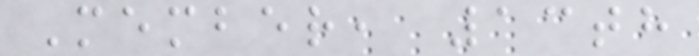Member, 13th
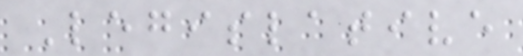Legislative
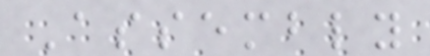Assembly
